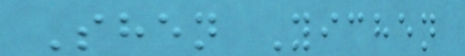Shen Yichen
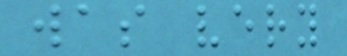was very
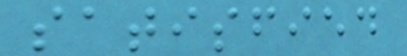satisfied
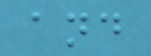and
